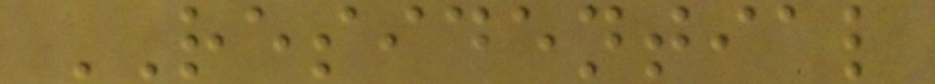RESIDENTIAL
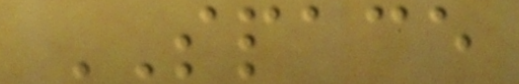SPACE
